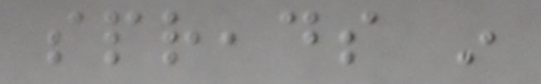spreads in
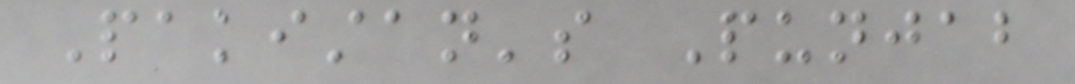Pakistan's Punjab
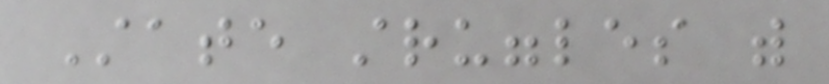State struggles with
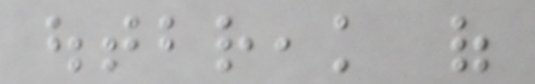outbreak of
